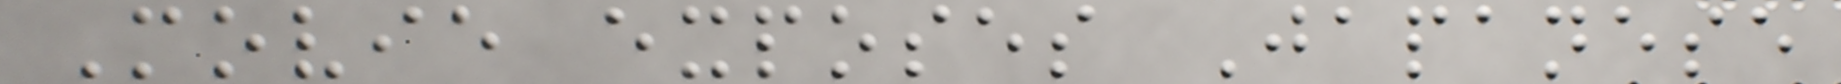Movie exposes Japanese
